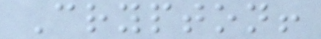Crypton!
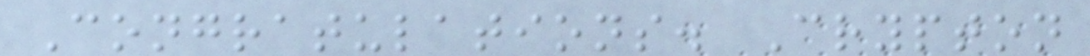Congratulations. Crypton
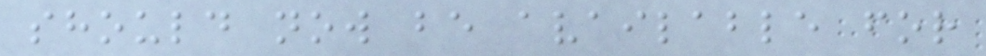should now be available for
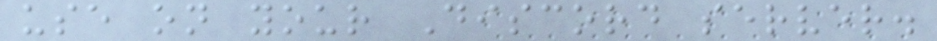use on your Discord server.
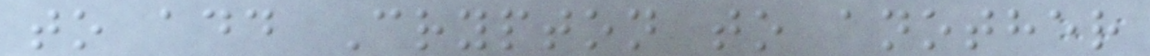to add Crypton to another
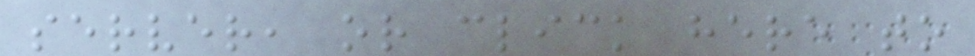server, or click here to
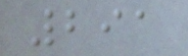291
